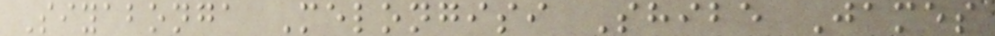Siyabonga Melongisi Shibe James
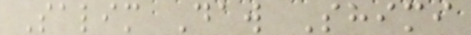Salim Daw Shimi
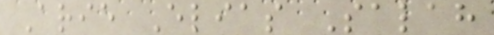Arie Elias Salah
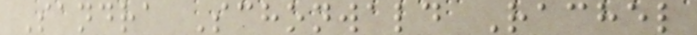Sandra Schonwald Rachel
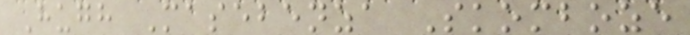Hugh Masebenza Skomboze
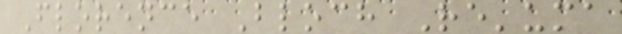Florence Bloch Re'uma
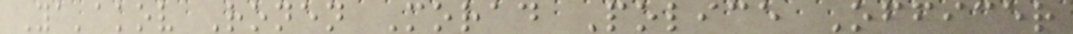Ya'akov Ronen Morad Police Officer
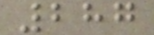287
